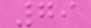79
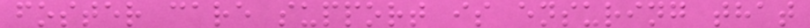foster care support is ensuring that
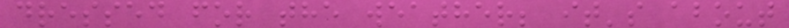dressed for the weather; it's about
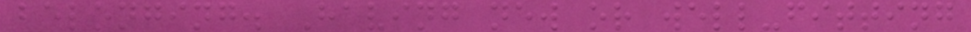belonging. Having new or well-fitting
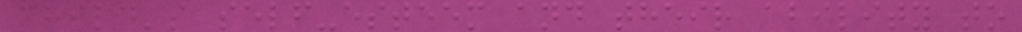child's self-esteem and their ability to
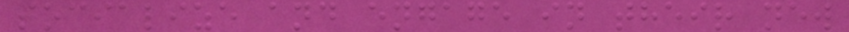socialize and engage in their new
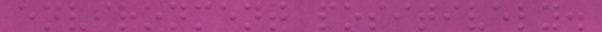environment positively.
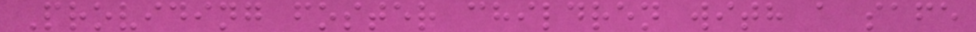Providing foster children with a safe
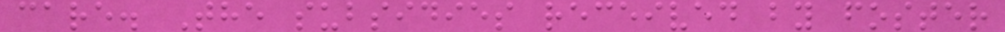care. The subsidies received by foster
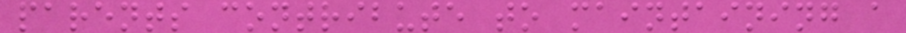parents contribute to maintaining a
